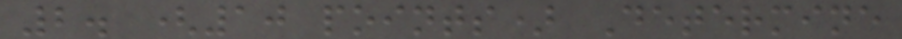2. (10 points) Determine
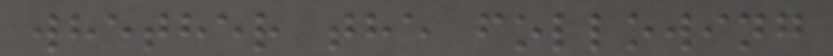whether the following
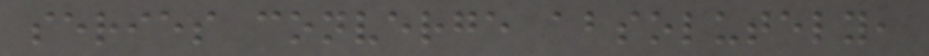series converge absolutely,
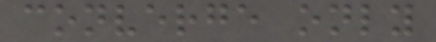converge only
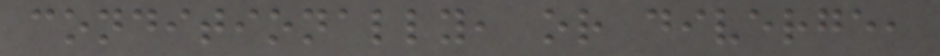conditionally, or diverge,
